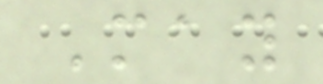May
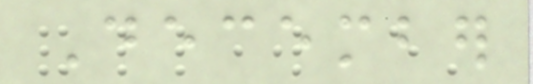December
